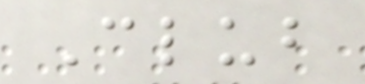Club
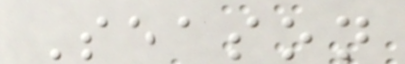Season
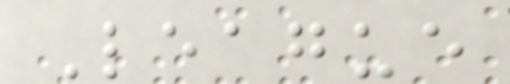League
